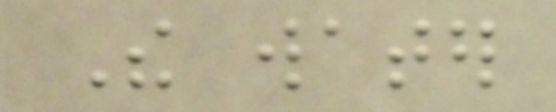The water
